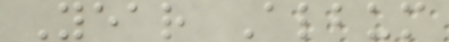Year Album
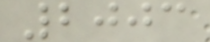2003
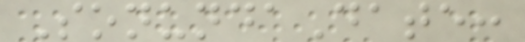SonundaDate:
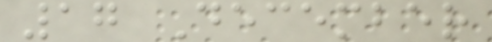17 December
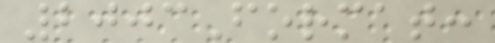2003Format:
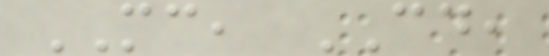MC, CD,
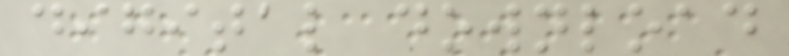digital download
